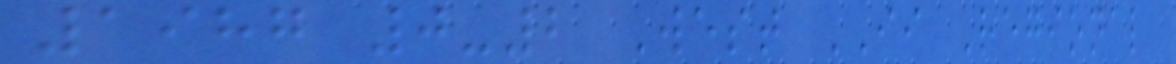1987 0-2 West II Regional
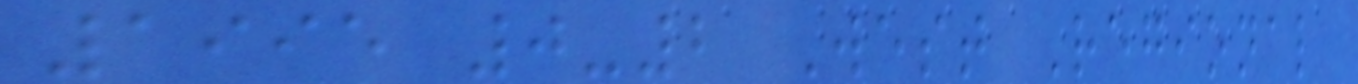1995 0-2 West Regional
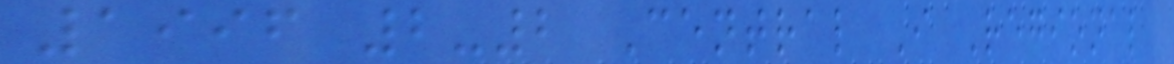1996 2-2 Central I Regional
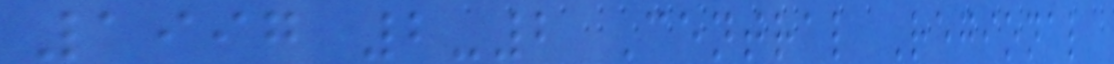1997 2-2 Central Regional
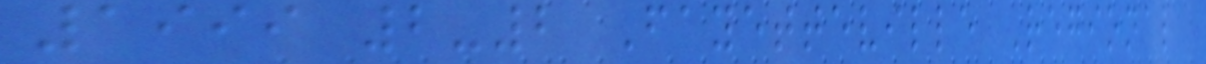1999 2-2 Fayetteville Regional
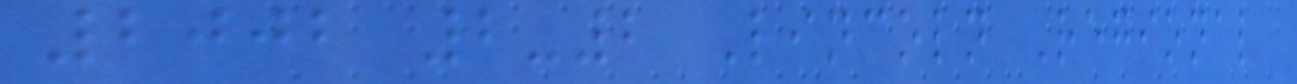2002 2-2 Lincoln Regional
